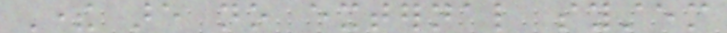There are no external system
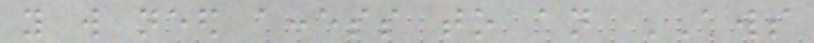you will need access to an AWS
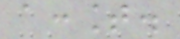account.
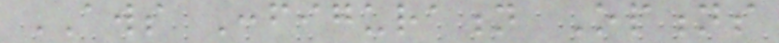AWS Configuration Options
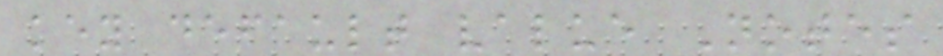key default value Notes
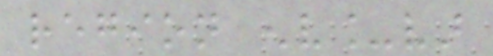region env_var
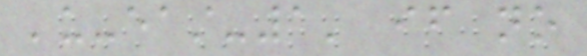'us-east-1' if no
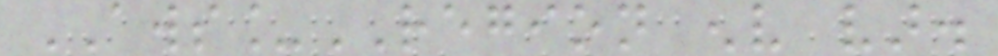AWS_REGION env var.
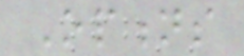Options
